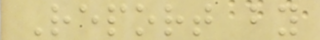Report by
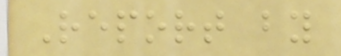Report by
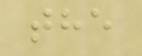the
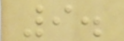9.
